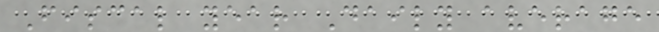Fiscal year Daily average
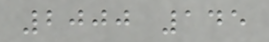2000 145
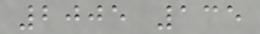2005 135
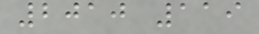2010 119
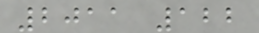2011 122
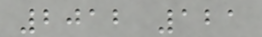2012 121
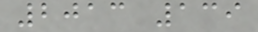2013 139
